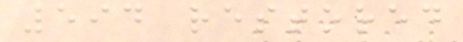594 restored
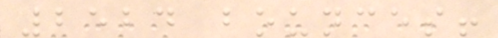2524 bounces!
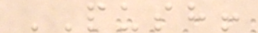PUSH!
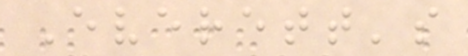Everett's
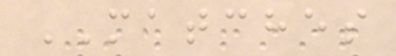MATCHES
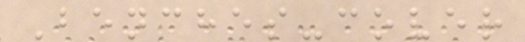Benches-cover
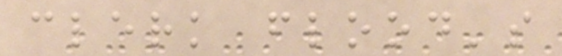clerk flood's
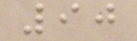90
